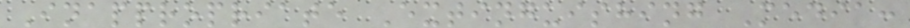Inappropriate Extinguishing Media:
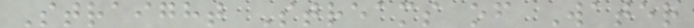Straight Streams of Water
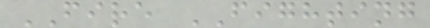FIRE FIGHTING
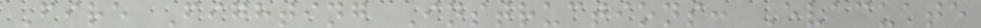Fire Fighting Instructions: Evacuate
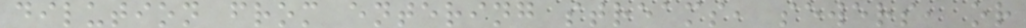dilution from entering streams, sewers, or
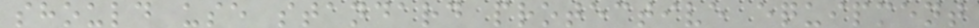should use standard protective equipment
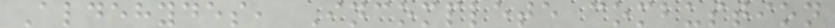Aldehydes, Incomplete combustion
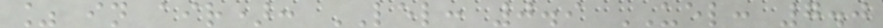% in air): LEL: 0.9 UEL: 7.0
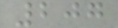207
